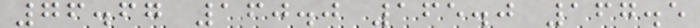76.67 160.0 165.0 167.5
